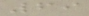69
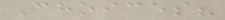Choices?
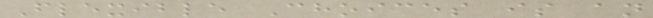Flexible Choices is an
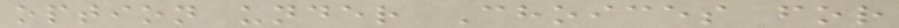option under Choices for
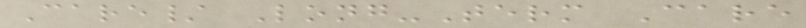Care/ Long-Term Care
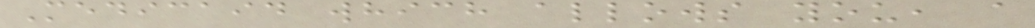Medicaid which allows you, a
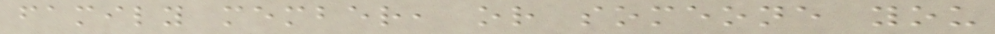family member, or someone you
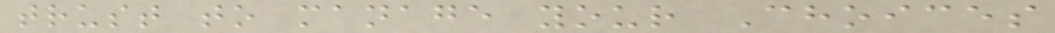trust to manage your Choices
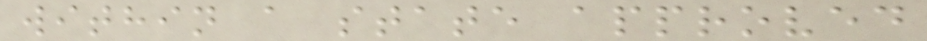within a state approved
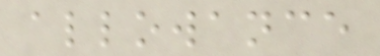allowance
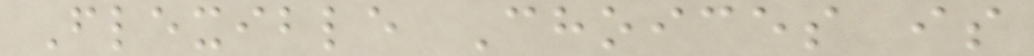Flexible Choices is
